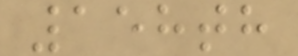158th
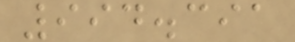994.391
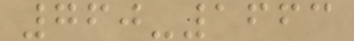760-1663
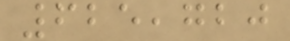625,720
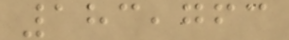183,763
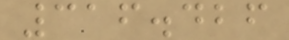316.426
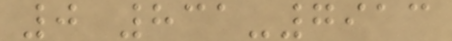0 831-7913
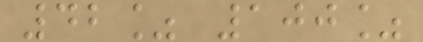42% 100%
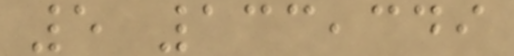5 133,349
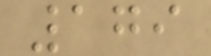179
